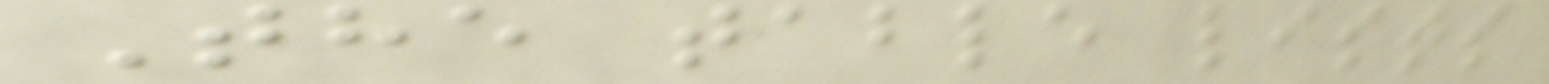The table lists
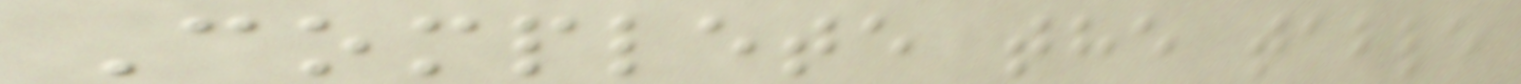Complete the table
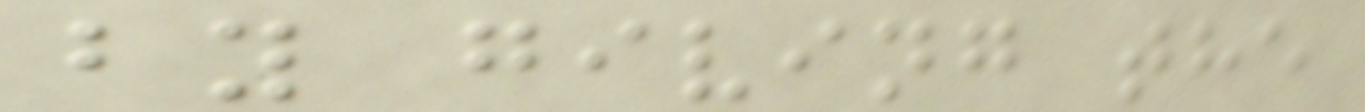by giving the
